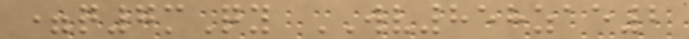=q7mQy WV858zae2
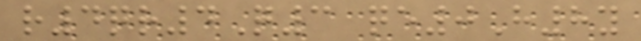r4qr4Q3 qe0H8y
